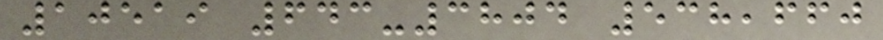10519 643-3804 538,660
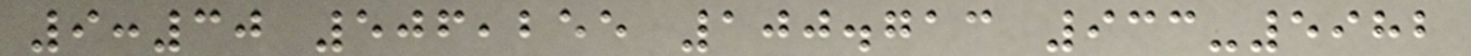9:30 506,255 100.713 933-5982
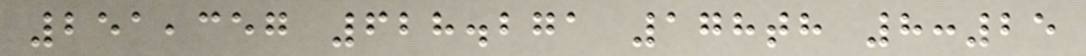251,357 628.271 178th 8:25
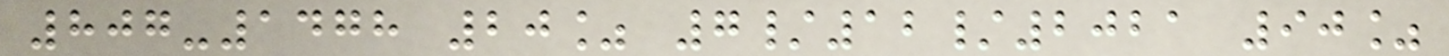807-1478 20% 7/12/2021 90%
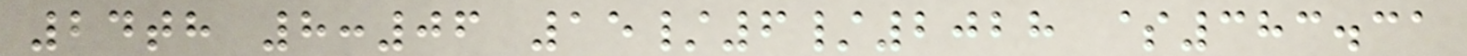24th 8:06 15/6/2028 $383.31
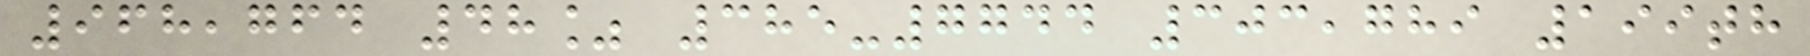968,764 48% 385-7744 303,789 199th
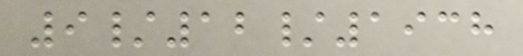9/12/1938
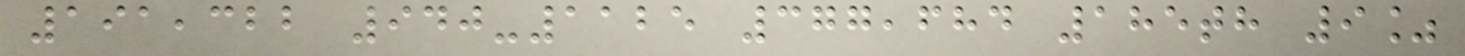191,322 940-1125 377,684 185th 9%
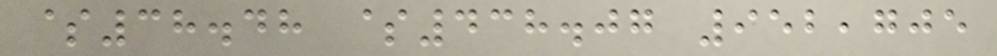$38.48 $438.07 952,705
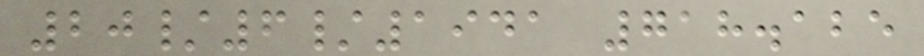20/6/1941 718.125
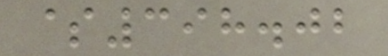$398.02
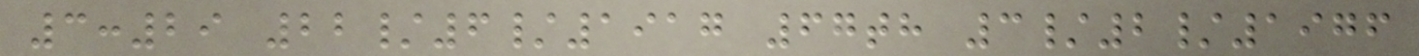3:29 22/6/1917 67th 3/2/1976
